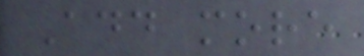Add more
